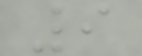9
